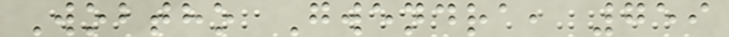Wobtho Gwendra, 759
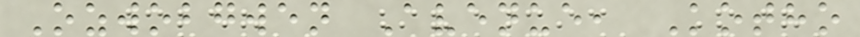Ozwobgwen Avenue, Kotho
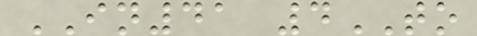IN41 4TO
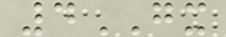4GX
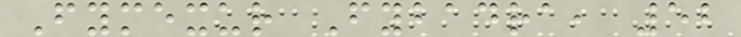Fymexur Fybadra, 52
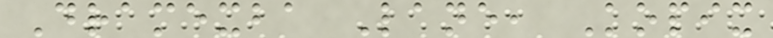Dramexba Lane, Kopix
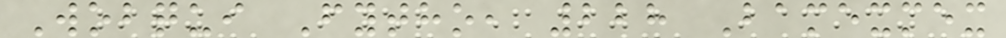Wobqui Fytho, 228 Bamexmex
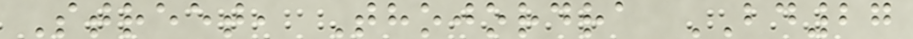Street, Thojordra BD27
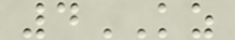4KZ
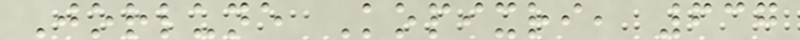Jorlune Kopixri, 637
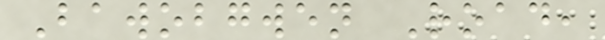Bawobgwen Road,
